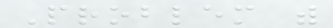Problem with
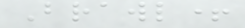Brawl+
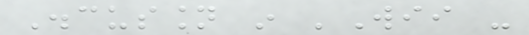Discussion in 'Wii -
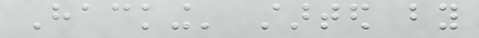Hacking' started by
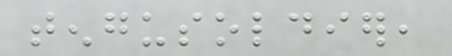tengusoldier,
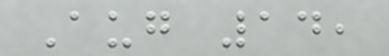Aug 14,
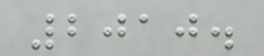2010.
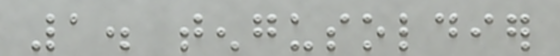1. tengusoldier
